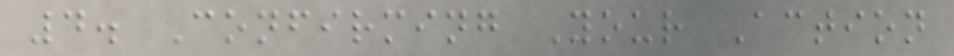4. Confirming Your Action
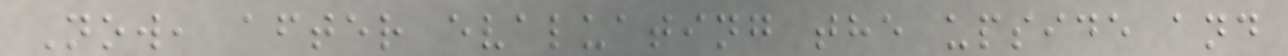Now, after evaluating the upside and
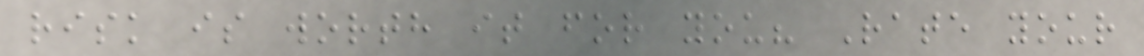risk is worth it for you? Rate your
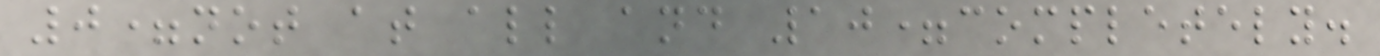0=not at all and 10=completely.
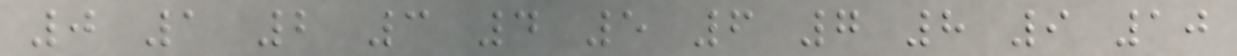0 1 2 3 4 5 6 7 8 9 10
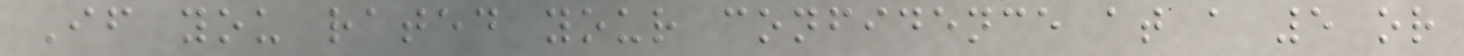If you rated your confidence at a 5 or
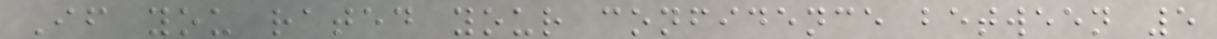If you rated your confidence between 5
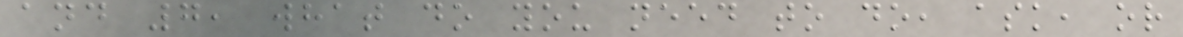and 7, what do you need to do, ask, or
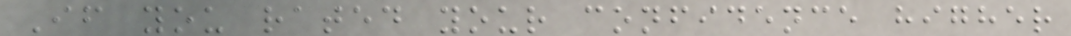If you rated your confidence higher
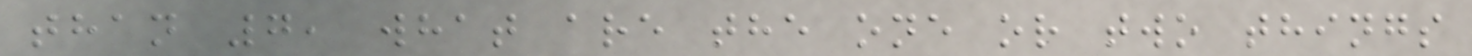than 7, what are the one or two things
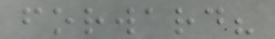forward?
